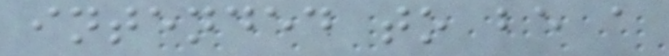intended to be a
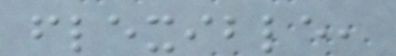flexible,
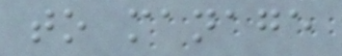to manage
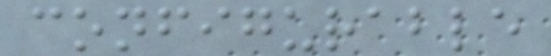configurable
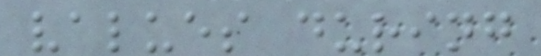values during
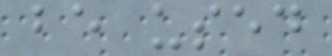be used
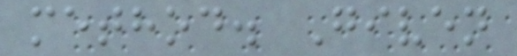method. Given
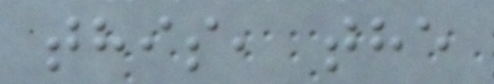this, the
